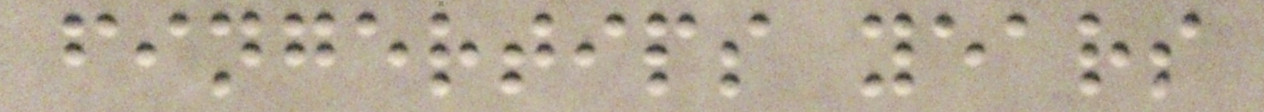fingertips years
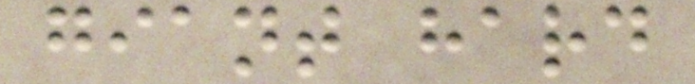giant hard
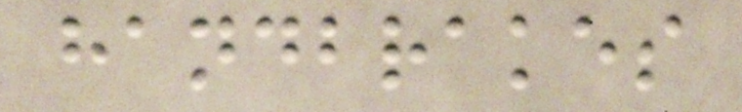handbrakes
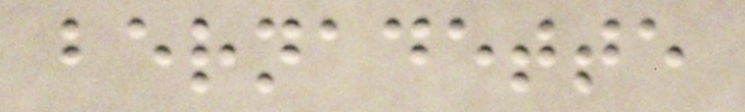bernadette
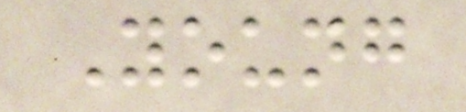Young
